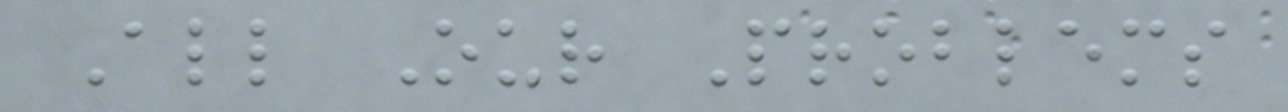All Our Problems
